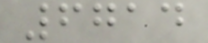6714
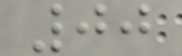00
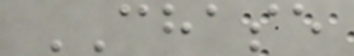CHASE
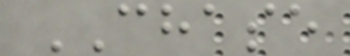CHASE
